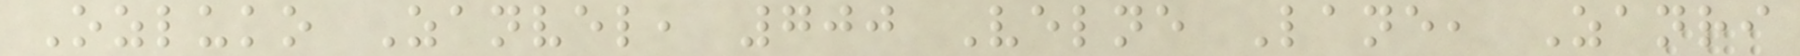Ozluko Zanvel, 700 Velne Lane, Zanri
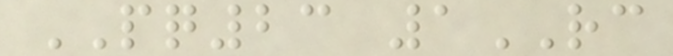PQ23 1RC
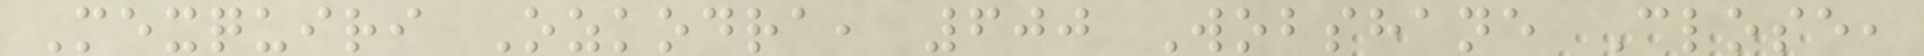Mexquiri Ozkodra, 600 Wobshane Close,
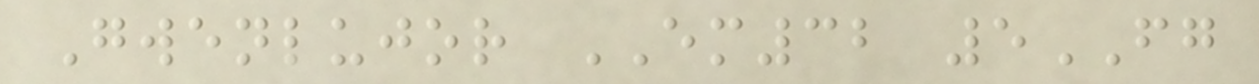Gwenlujor EM32 5FG
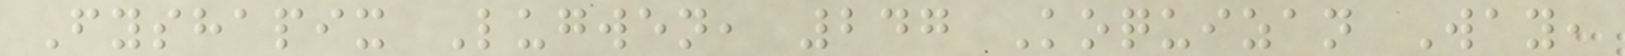Fyshapix Lugwen, 247 Koquizan Way,
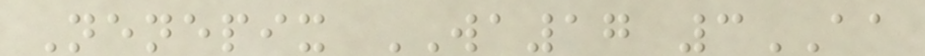Nenepix WA17 3AA
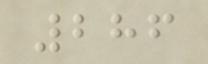286
